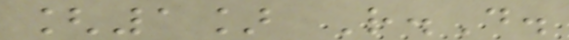[1] R.D.
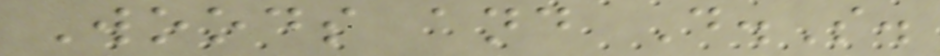Woods and D.S.
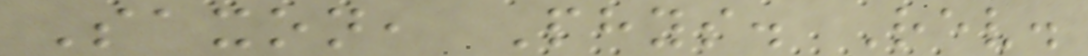Saxon, Phys. Rev.
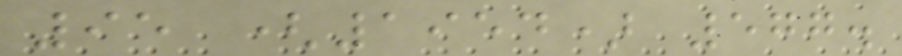95 (1954) 577.
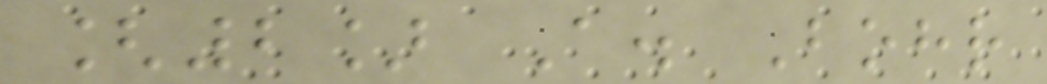[2] A. Bohr
